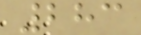283
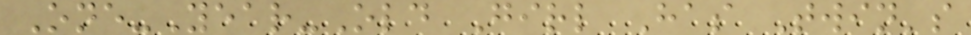One-Year-Old Girl Has Twin's
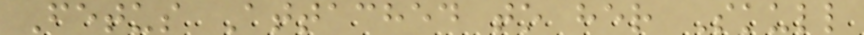Fetus Attached to her Skull
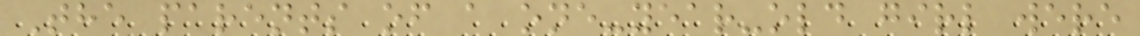The parents of a one-year-old girl were
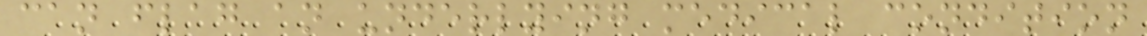can flag an underlying medical condition
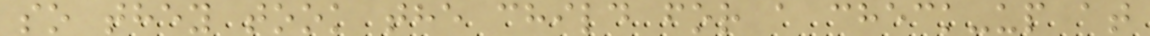so they took the child for a check-up at
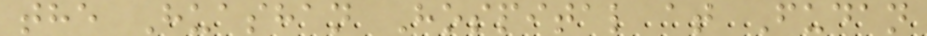the Huashan Hospital at Fudan
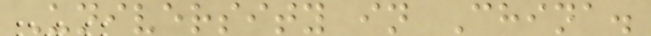University in China.
